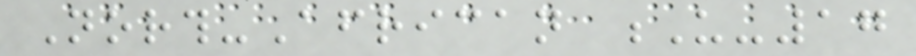North-African U-17
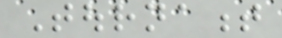Tournament
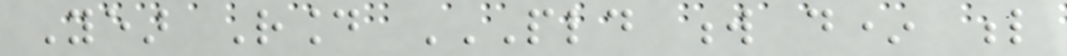Year Round PLD W D* L
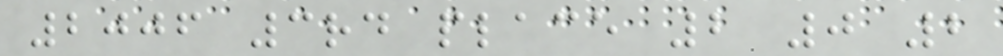2006 3rd place 2 0 2
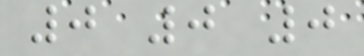0 0 0
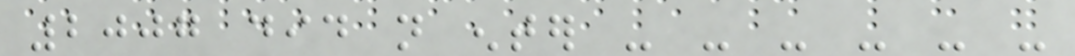2007 did not enter - - - - - -
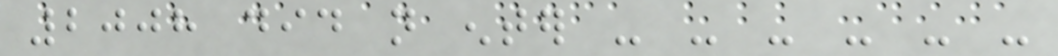2008 did not enter - - - - - -
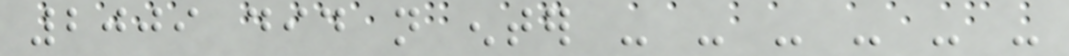2009 did not enter - - - - - -
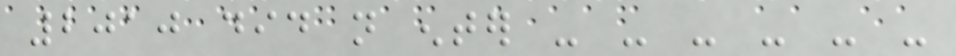2010 did not enter - - - - - -
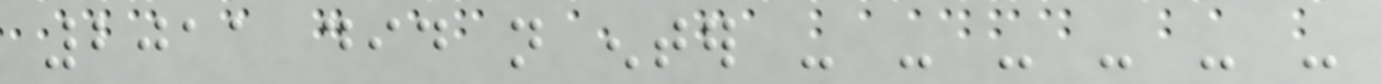2011 did not enter - - - - - -
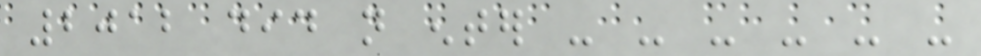2012 did not enter - - - - - -
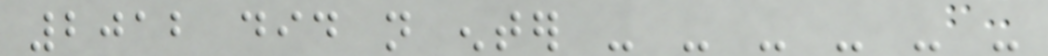2012 did not enter - - - - - -
